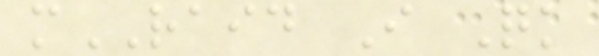mRAID I Quick
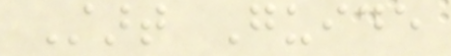Start Guide
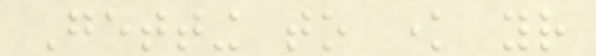Getting to know your
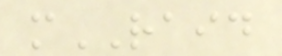mRAID
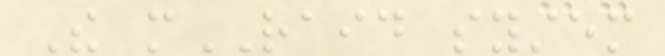The mRAID system
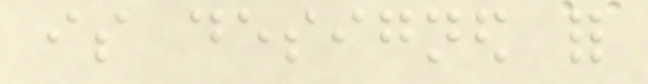is designed for
